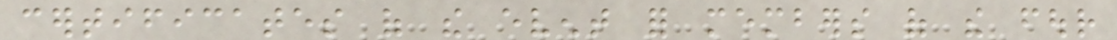certificates of the event for members of the four
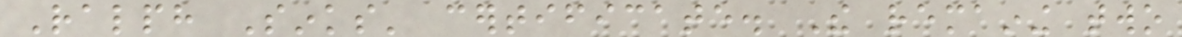Ralph Sinks' certificate. The remaining two
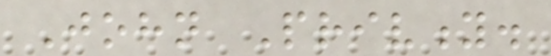John Privity.
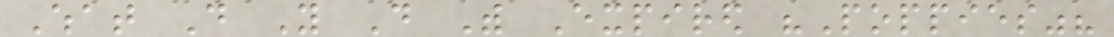What Do You Do With Expired "Poppies"?
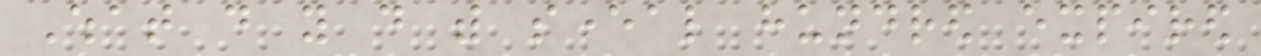What do you do with several hundred expired
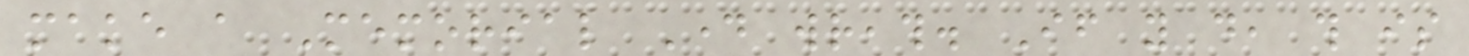make a Memorial Day wreath. If you do, this is
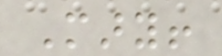Mary!
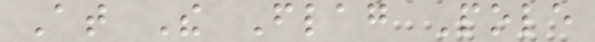At The Flag Pole
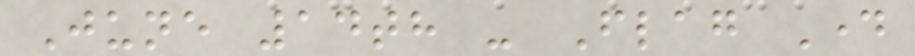June 14th - Flag Day
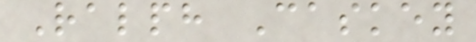Ralph Caskey
